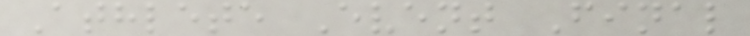Athlete Event Final
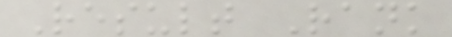Result Rank
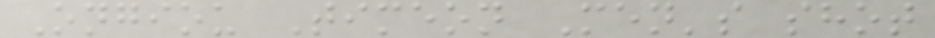Ongiou Timeon Men's shot
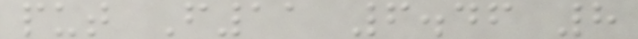put F11 6.46 8
